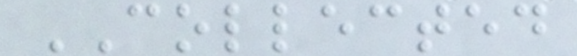COLLECTED
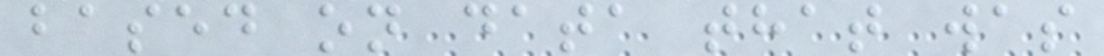based on data that was
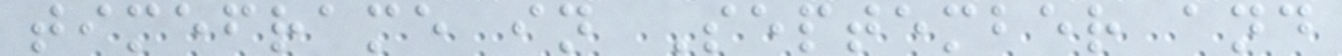timeframe in September and
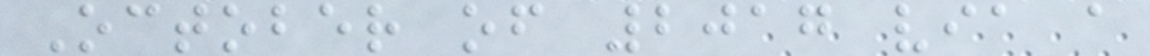October of 2017 via a
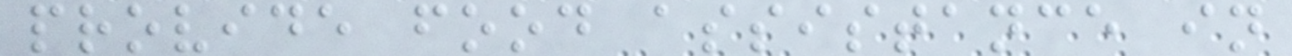provide food assistance in
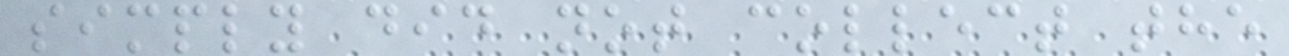simply did not collect the
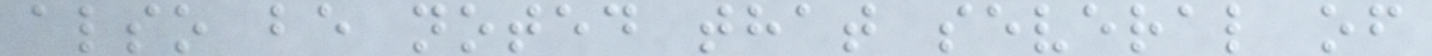also be noted that several of
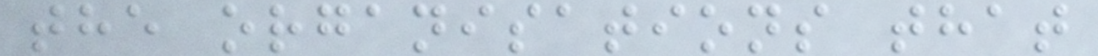the organisations that
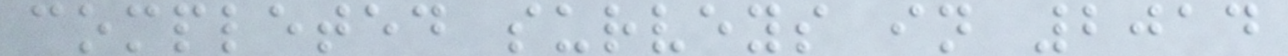completed surveys in 2014
